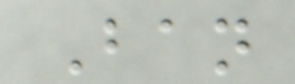Ban
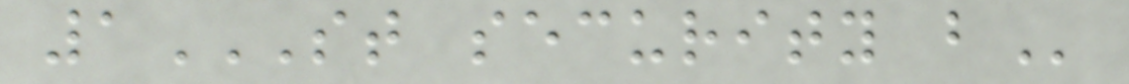1ST SECURITY B
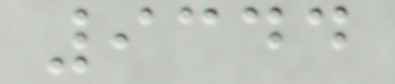9344
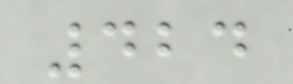424
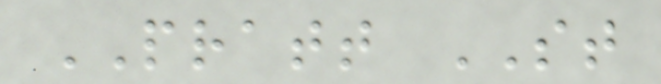PRATT ST
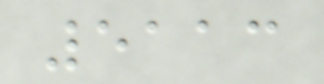5113
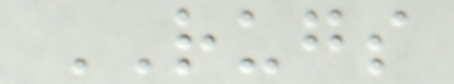RUGS
